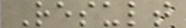Result
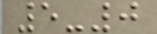5-0
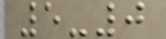5-0
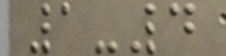1-4
